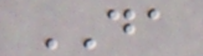DA
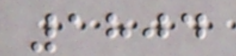1804
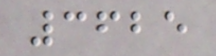3625
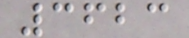3623
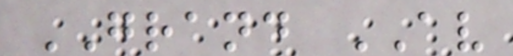GRAND AV
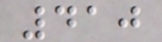410
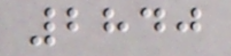2840
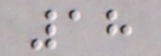18
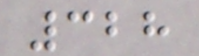328
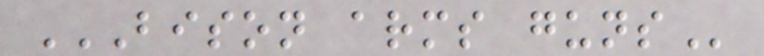BISON ARMS GUNS
